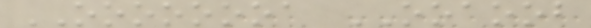OOOOOOOA OOAOOB
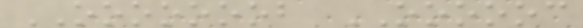OOOOOOOB OOOOOC
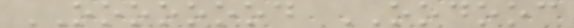OOOOOOOD OODOOC
